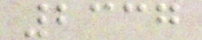2337
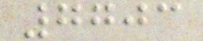7703
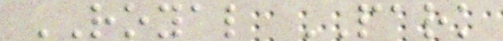ROYAL PARK
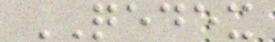QEDEX
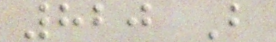820 B
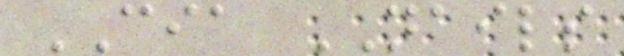CIA NAILS
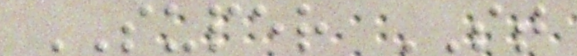SUPER ST
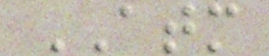ATM
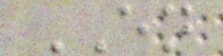EN
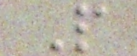P
